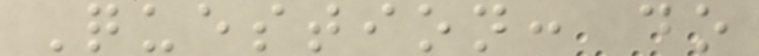Question: do
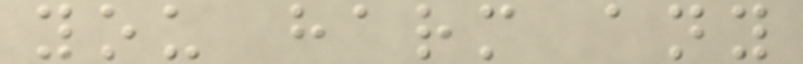you harm any
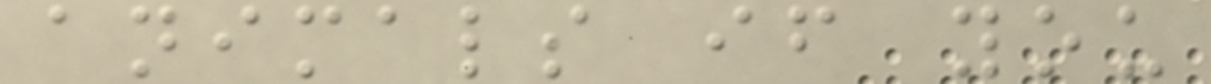animals if you
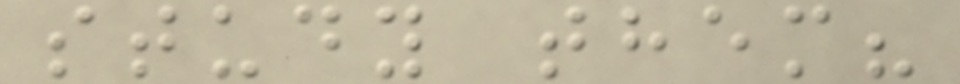study them?
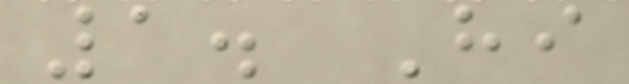1. Hi
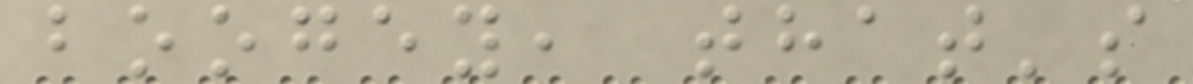boogey, that's
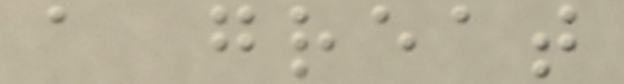a great
